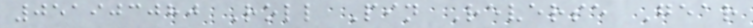051903080 Roll Pin Reverse Gear
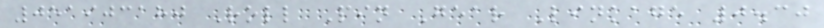051903180 Roll Pin Gear Linkage 0.30
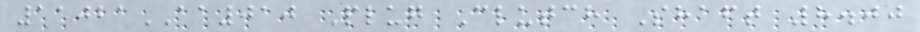11021AA010 Plug Clutch Shaft 8.00
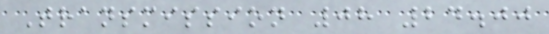Transmission 08 24.00
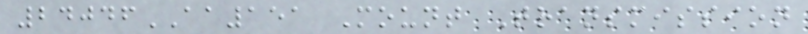24046AA151 Mount Transmission
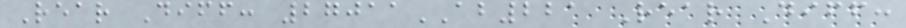Rear Diff: 27011AB221 Rear Diff:
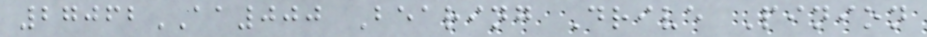27062AA000 Bearing Drive Pinion
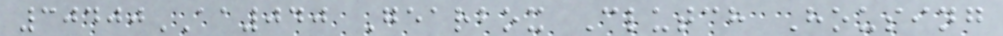30400AA040 Gearbox Clutch Housing
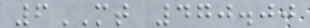6MT 470.00
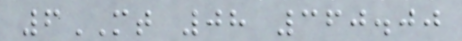6MT 08 360.00
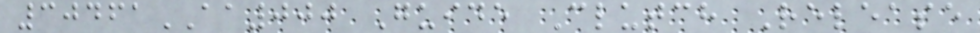30461AA000 Guide Clutch Release
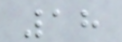18
